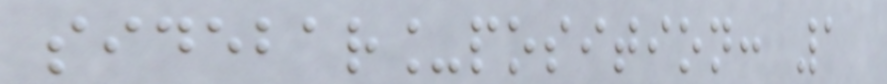sidebar_position: 1
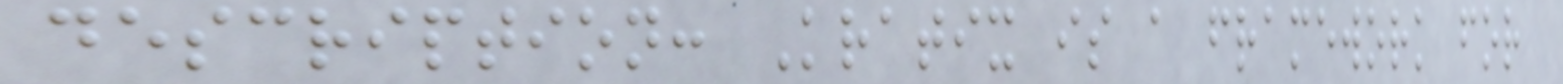description: Kratix is a framework for
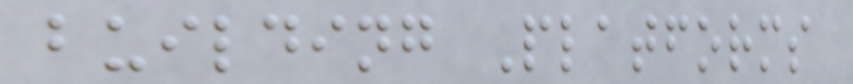building Platforms
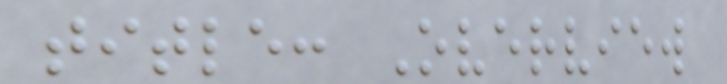title: Overview
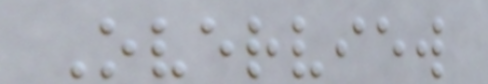Overview
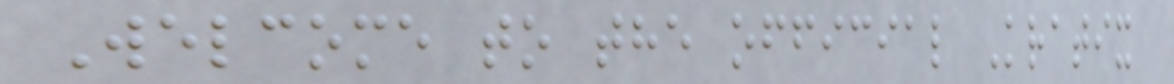Welcome to the official Kratix
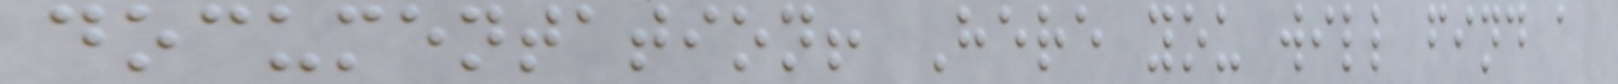documentation! Here you will find a
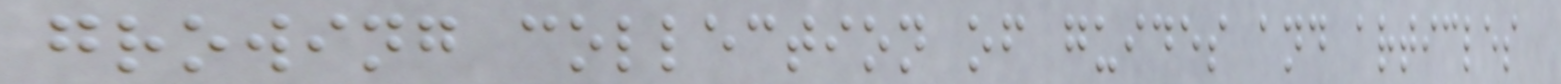growing collection of guides and articles
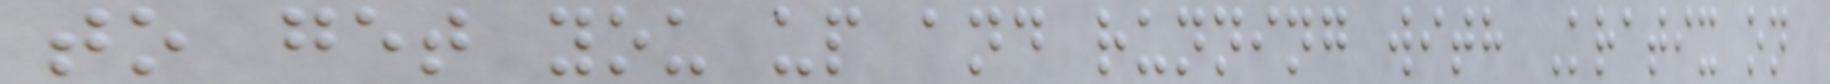to get you up and running with Kratix on
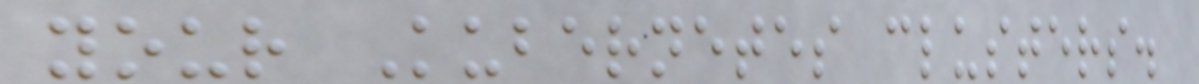your Kubernetes clusters.
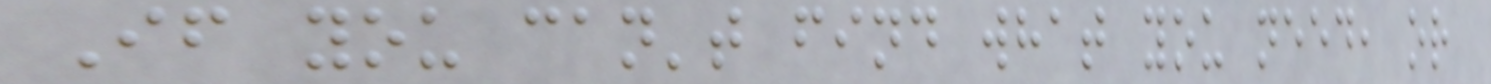If you can't find what you need, or
